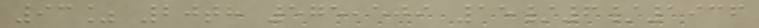93% 20th 575,509 15/6/1936
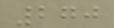270
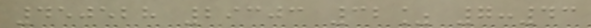450528 29303 32% 7:43
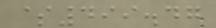$499.47
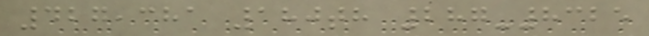427,381 180th 287-8325
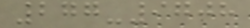277-9708
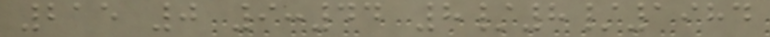215 0 9:44 8/8/1984
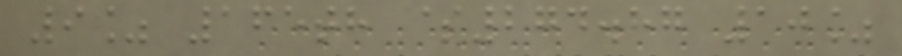9% 165th $274.87 10%
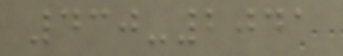430-2041
